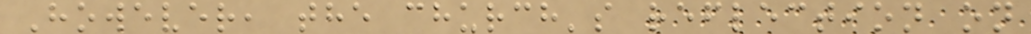However, the church's reflection on
